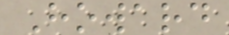Howard
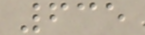635
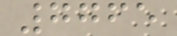7765
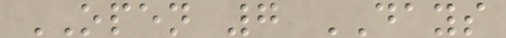OPEN 7 DAYS
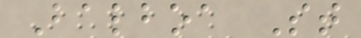Balboa St
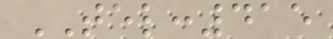TEL:415
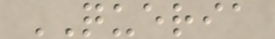QUERIA
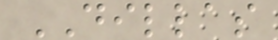DILLAS
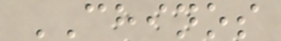CHINOS
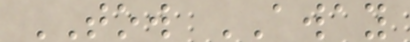TOW AWAY
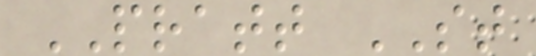PRATT ST
